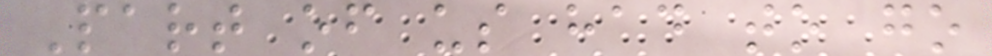Part of us had to go
